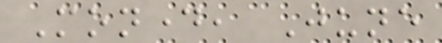Monday, June
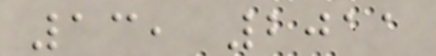13, 2011
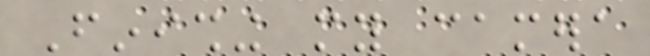Finishing my camera
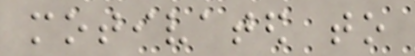motivated to
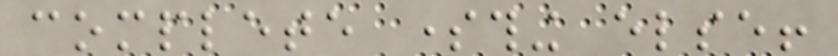complete something else!
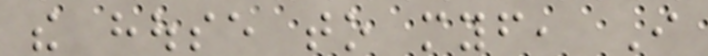the house to myself, I
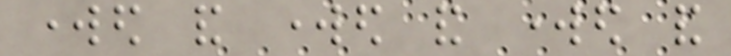worked and worked and worked and
